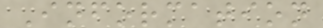Information
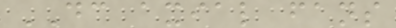DC axial fans
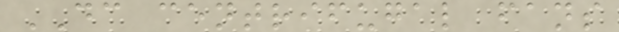DC centrifugal fans
